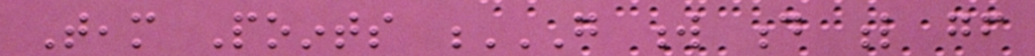Team Points G W D L GF
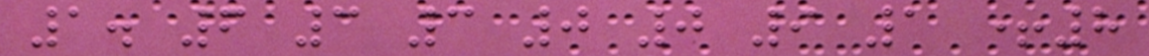1. 6 3 3 0 0 9 1 +8
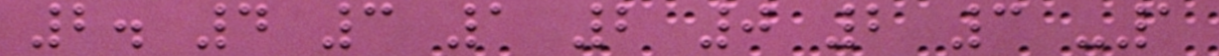2. 4 3 1 2 0 2 3 -1
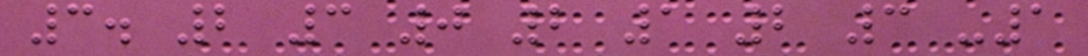3. 2 3 0 2 1 2 3 -1
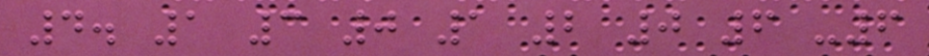4. 1 3 0 1 2 0 6 -6
